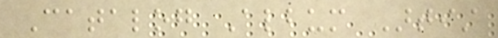Catalog Album Artist
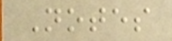Notes
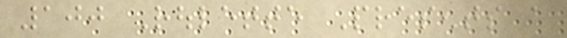100 Roulette Presents a
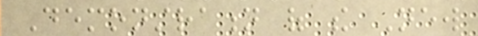Demonstration of the New
